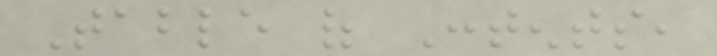Table of Contents,
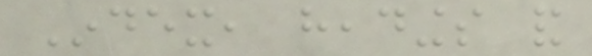Index, headings and
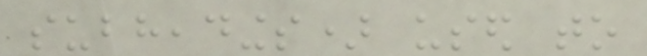subheadings) used to
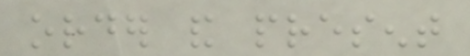order and present
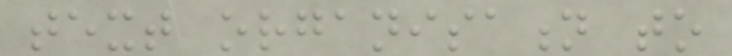text organisation to
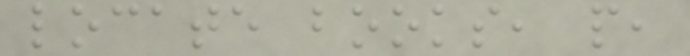locate books, people,
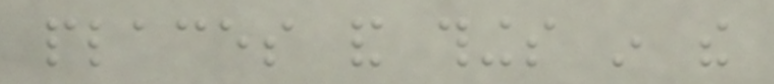places and things in the
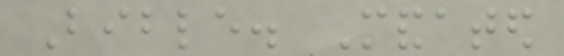Bible. Mandated
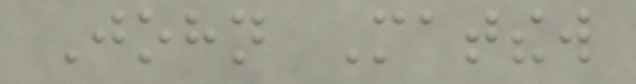John Matthew
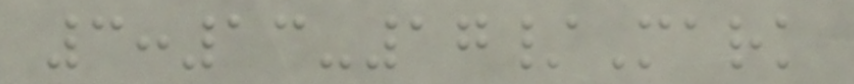3:13-17/Mark
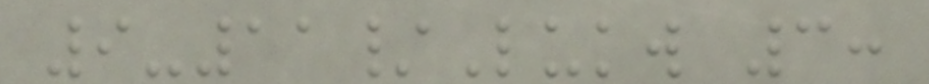9-11/Lukw 3:
